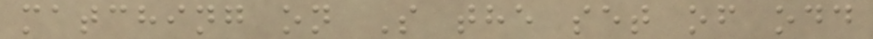matching on S the set of odd
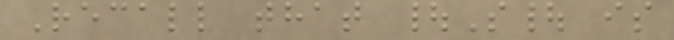Recall that |S| is
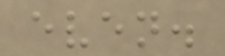even.
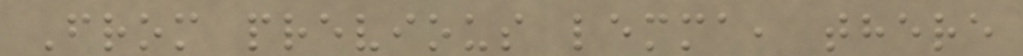From previous lemma, there
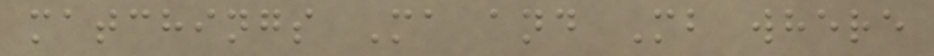matchings Ma and Mb where
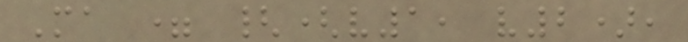Ma = {(v1, v2),
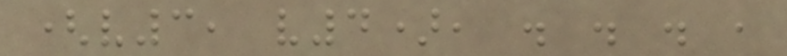(v3, v4), . . . ,
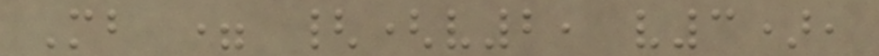Mb = {(v2, v3),
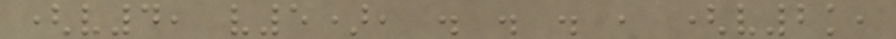(v4, v5), . . . , (v2k,
